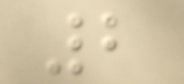2
